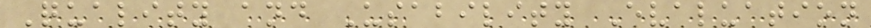Quality and Usability Evaluation
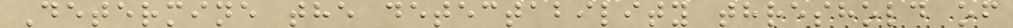Determine the detectability threshold of
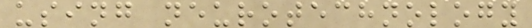using neurotechnology
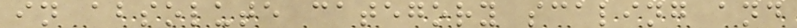in absolute category scaling and
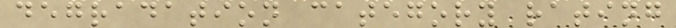degradation category rating
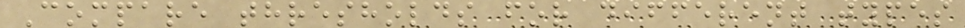Compare thresholds for different types
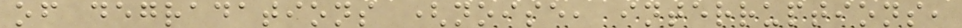of degradations (noise, interruptions,
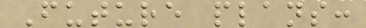Future plans:
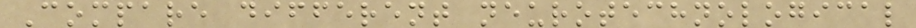Compare different neurotechnological
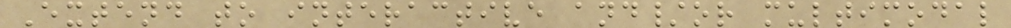Extend to interactive and/or multimodal
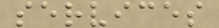services
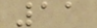11
